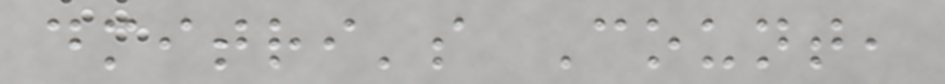dmitri's Count,
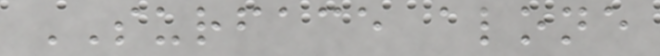SURFACE alone
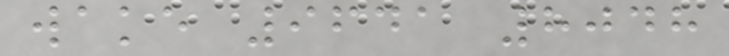wake 9641 8048
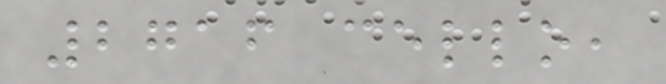2716 cello,
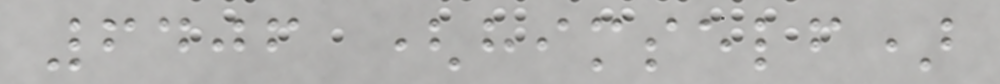6406 (himself)
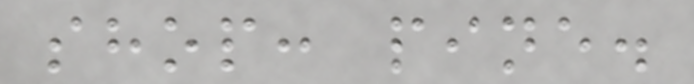shop: pine.
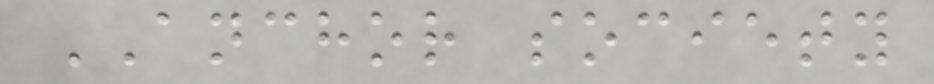ANCHOR society
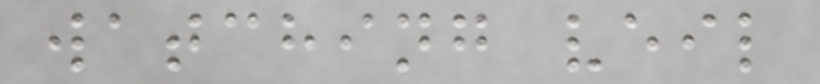watching veil
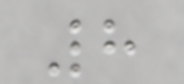8
